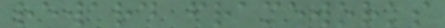reward frameworks
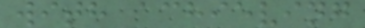with achieving
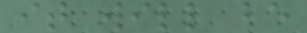it will be
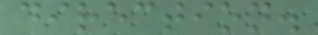direction.
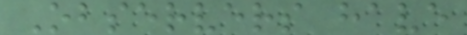Observers have
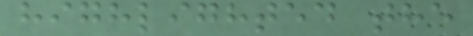highlighted the
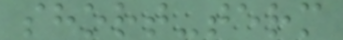short-term
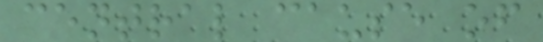central cause of
